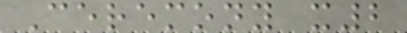Ceremony x2
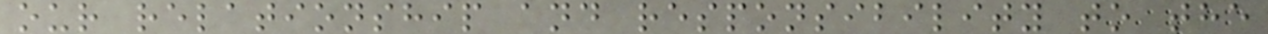our relationship and responsibility to the
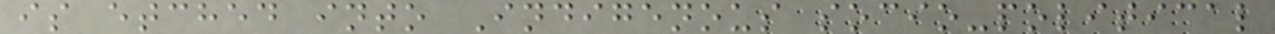is etched into Indigenous socio-political
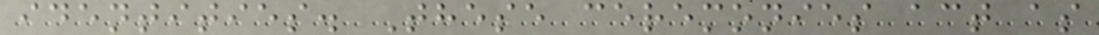identities. These ceremonies act as
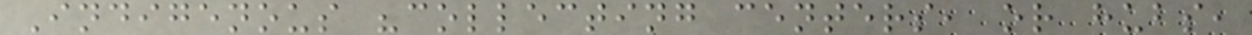Indigenous "collecting centers, or hubs,
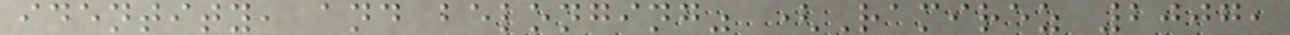identity, and belonging" (Ramirez 2007,
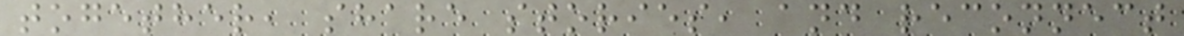together, share stories, and reconnect
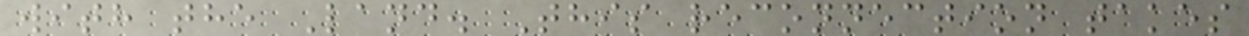with the Land. This reconnection takes
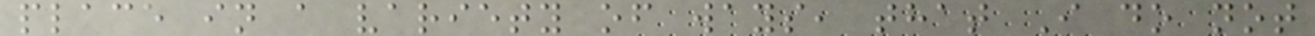place in a variety of ways, that I do not
